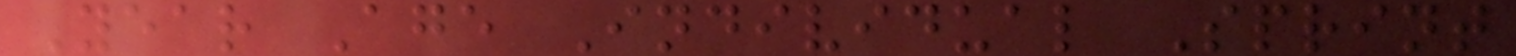Year Age Individual Sprint
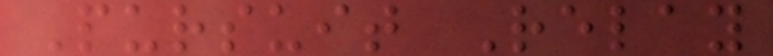Pursuit Relay
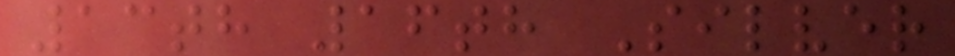13th 16th Silver
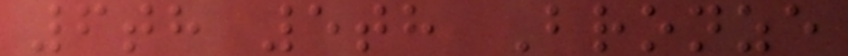6th 5th Bronze
